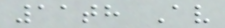11th Av
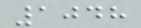1048
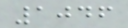1046
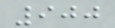900
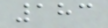183
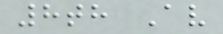8th Av
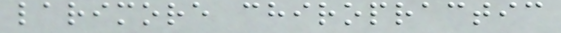larimore chiropractic
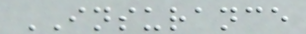INSURANCE
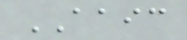AAIC
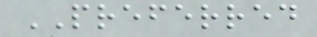PREFERRED
